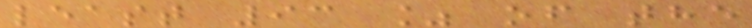least 93 % of the
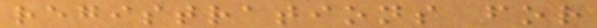registrations for
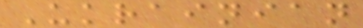Ukrainian
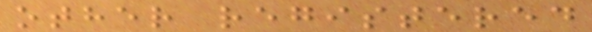other registered
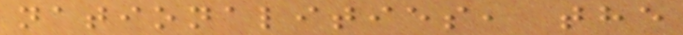nationalities, the
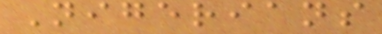Nigerians
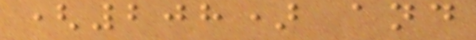(208) and
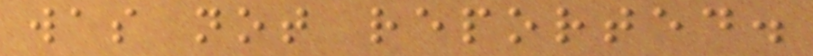was not reported.
